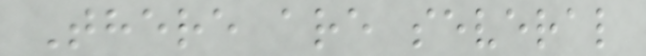There are several
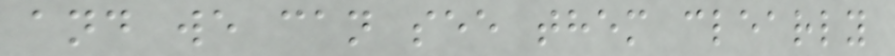and we can see them clearly
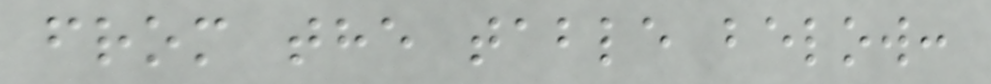from the table below:
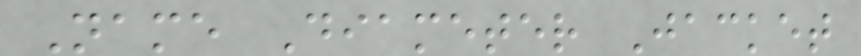Name Diameter Jacket
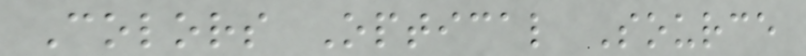Colors Optical Source
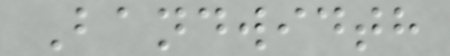Bandwidth
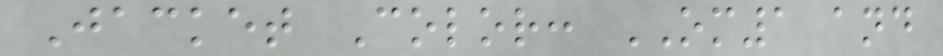Jacket Color: OM1 and
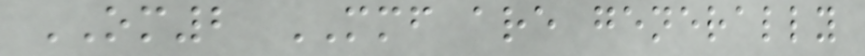OM2 MMF are generally
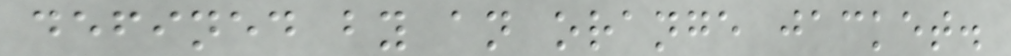defined by an orange jacket.
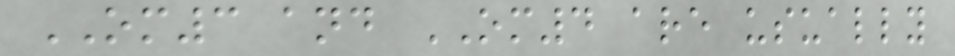OM3 and OM4 are usually
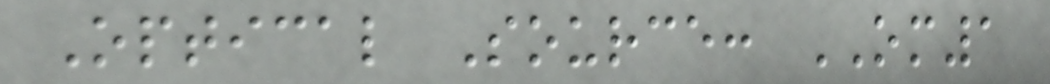Optical Source: OM1
